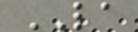LA
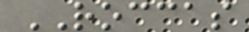ROCCAS
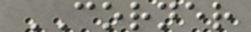CORNER
